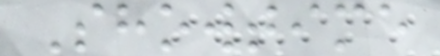Showtime
